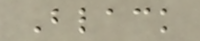Black
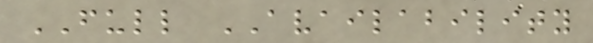FULL AVAILABILITY
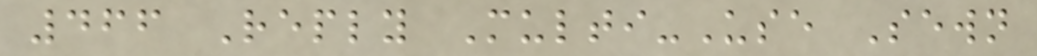466 Reply Multi-Use Sewn
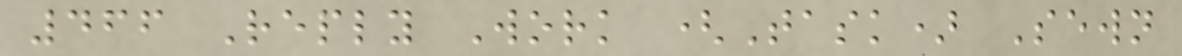466 Reply Work (Task) Sewn
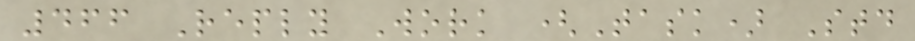466 Reply Work (Task) Std
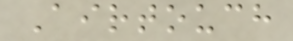Airtouch
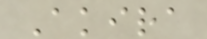Akira
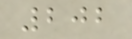202
